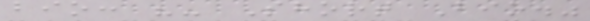bio: "- Short Bio."
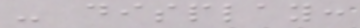- display:
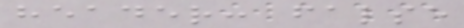header: false
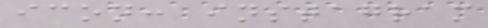icon: instagram
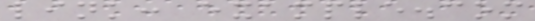link: example.com
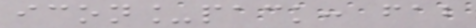icon_pack: fab
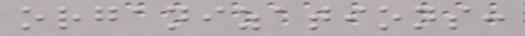organizations:
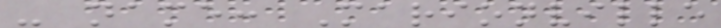- name: Marionville
